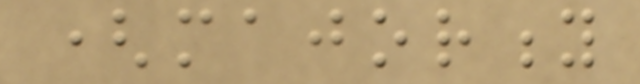(majority
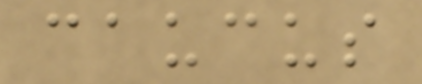caucus
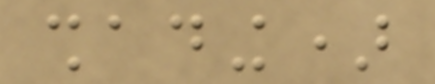shading)
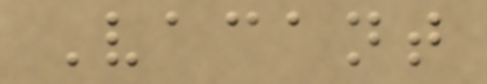Vacant
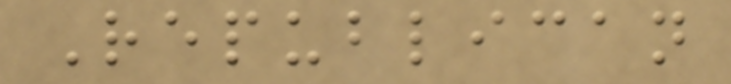Republican
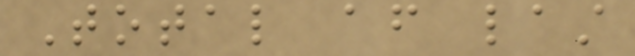Total after last
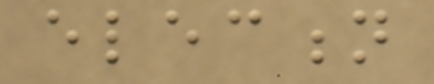election
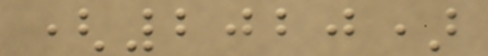(2020)
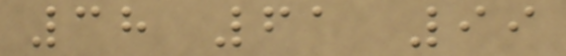38 61 99
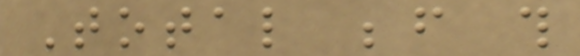Total before this
